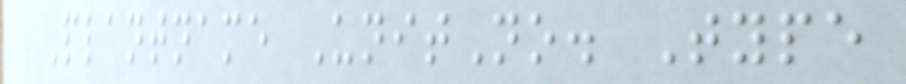Plantname UnitNo. Type
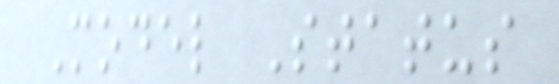Model Status
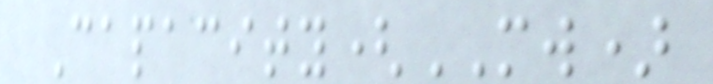Capacity(MW)
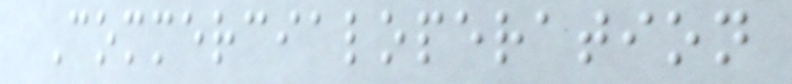Commercialoperation
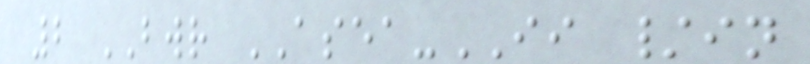2 BWR ASEA-II /in
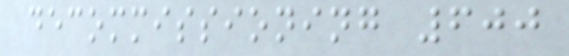decommissioning 600
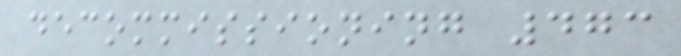decommissioning 473
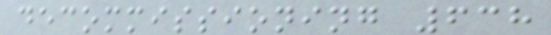decommissioning 638
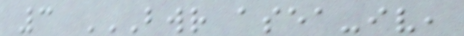3 BWR ASEA-IV,
